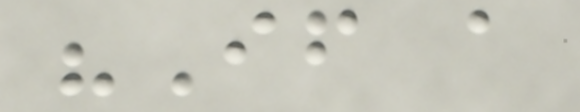"If a
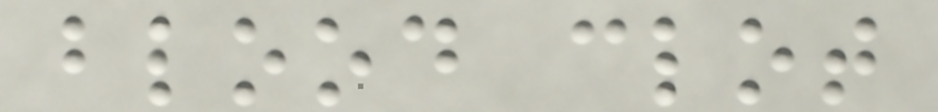blood clot
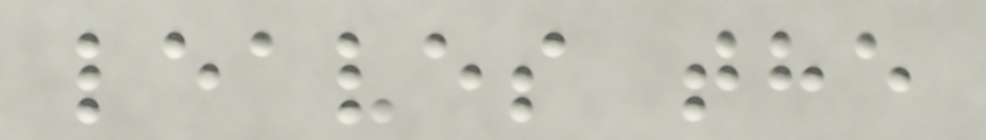leaves the
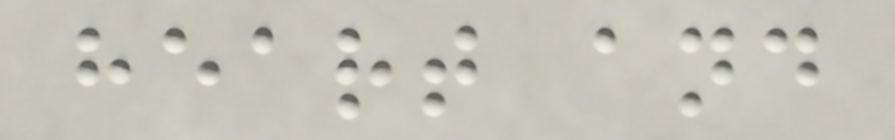heart and
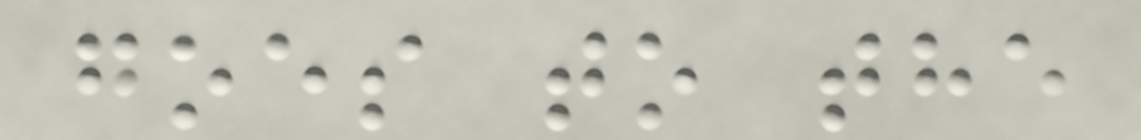goes to the
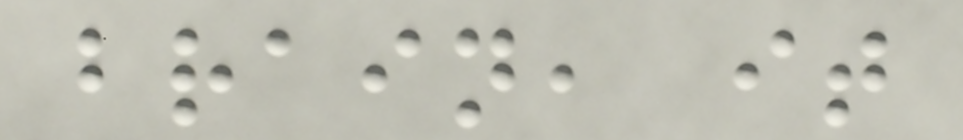brain, it
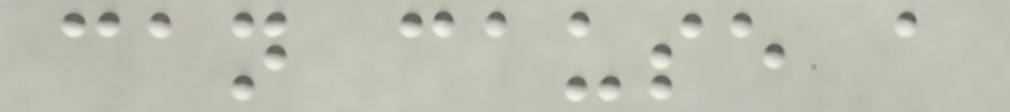can cause a
